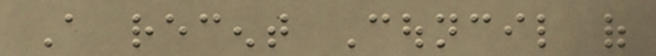A recent Council of
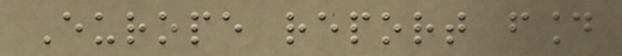Europe report found
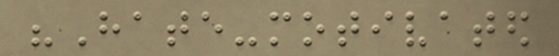"Hate-motivated
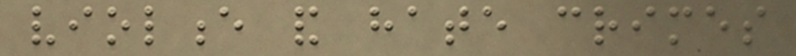violence and hate crimes
